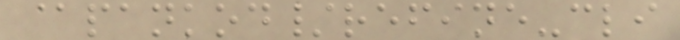@pankod/refine-cli
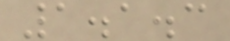1.1.3
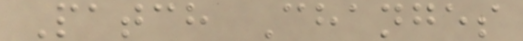Patch Changes
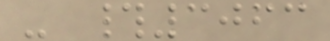- #3063
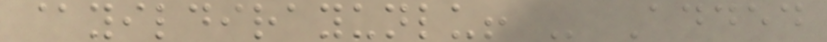@yildirayunlu! - Added
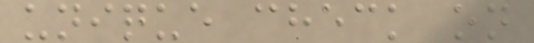unique check on
